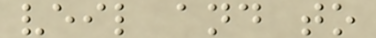veil and to
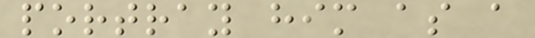portray him as a
